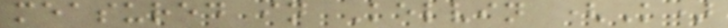measured in Kelvin (K)
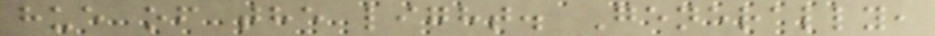hue of the light. Generally,
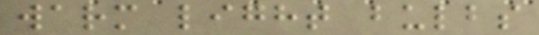warm light bulbs
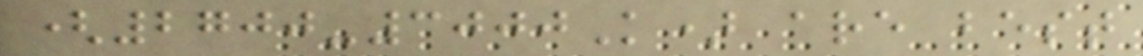(2700-3000K) are best
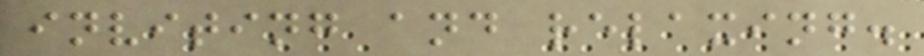inviting and relaxing.
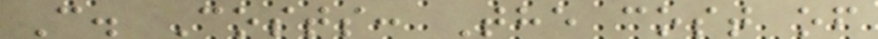C. Costs: The cost of
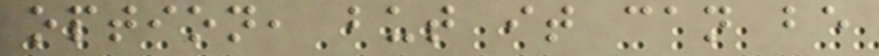option, but it can be
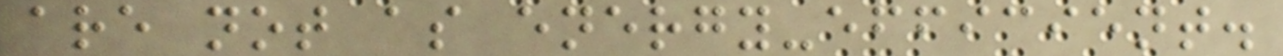are not as energy-efficient.
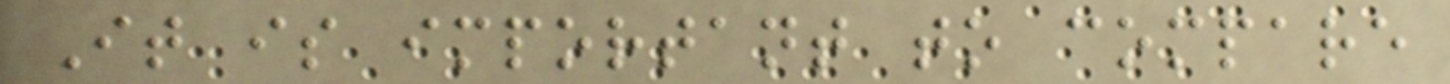It is important to compare
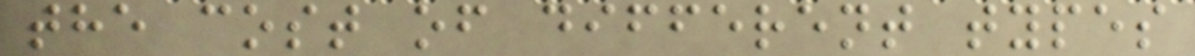the cost of different types
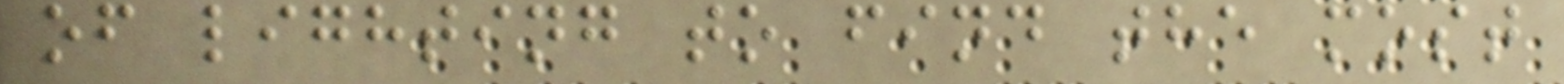of lighting to find the most
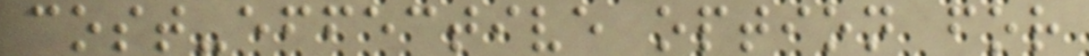cost-effective option for
